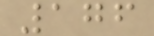176
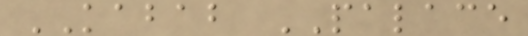KABAB PALACE
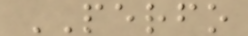PERFO
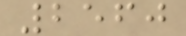2560
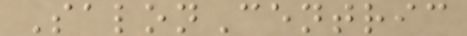SalonCentric
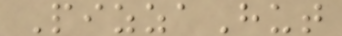PizzaHut
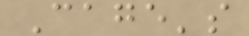Cage's
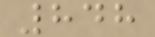848
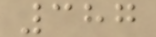387
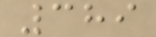389
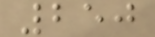250
